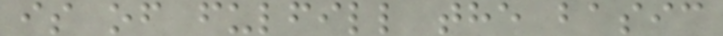is of fulfill the basic
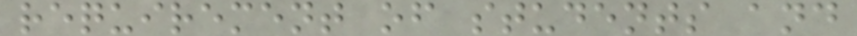requirement of students and
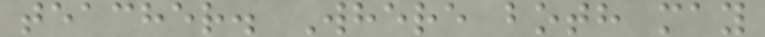teacher. Where both may
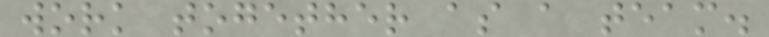work together as a team.
